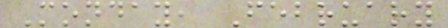Monday, February
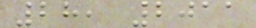28, 2011
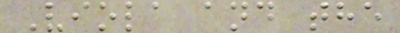Viola and the
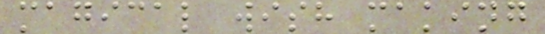magical wish making
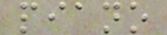piano
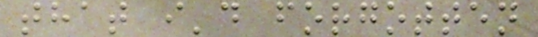that i'd forgotten
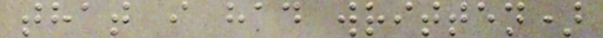that i had written)
